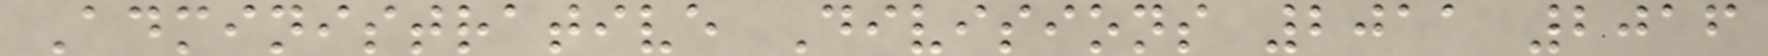Administrative Divisions 2011 2016
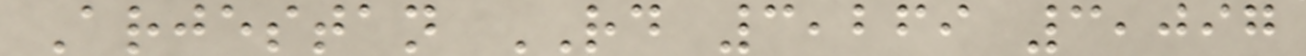Arjestan RD 3,269 3,097
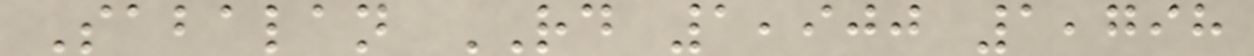Sabalan RD 1,900 1,798
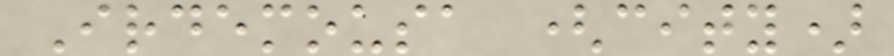Irdemousa (city)
